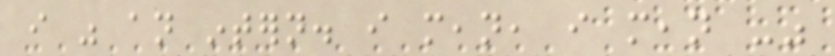i was an intern. i mean, i mean -"
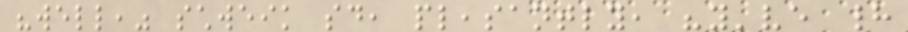"well," schweik said, pleasantly, "you've had
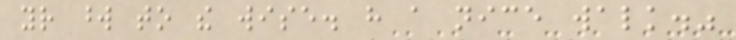your word to the wise. have a nice walk."
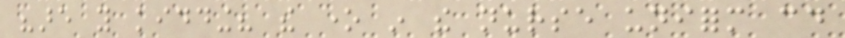"are you kidding? the one in the nurse uniform could
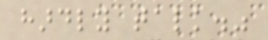hardly talk."
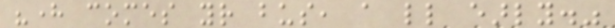"here comes your bus, a little early."
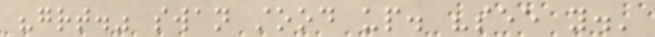"great." swan stood up. "see you.'
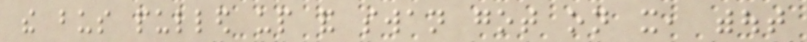the bus pulled up and swan got on it, without
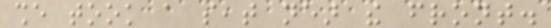she took a seat near the front.
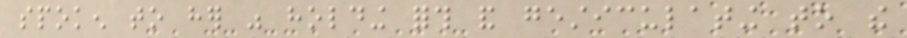spoken to her was holding forth and gesticulating to the
